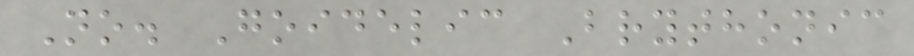No. Goidelic Brythonic
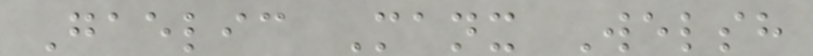Gaelic Manx Welsh
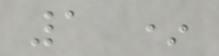1 *
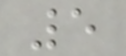5
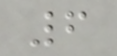6
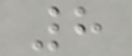8
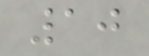10
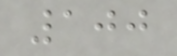100
